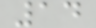14
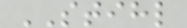STIHL
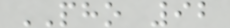PHO 92
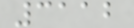3112
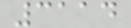3114
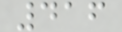416
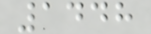1448
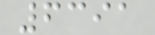6391
